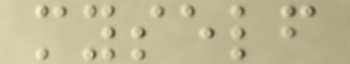myself
